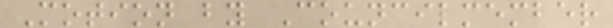Motion by Councilmember
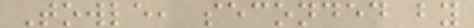Towle, seconded by
